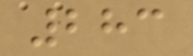283
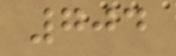704
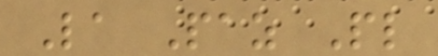La Paz Pl
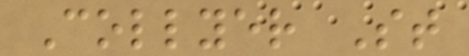Collyer St
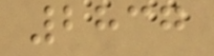2837
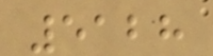5128
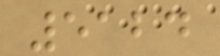5124
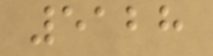5128
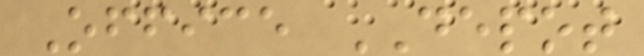Office DEPOT
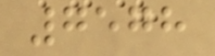7578
